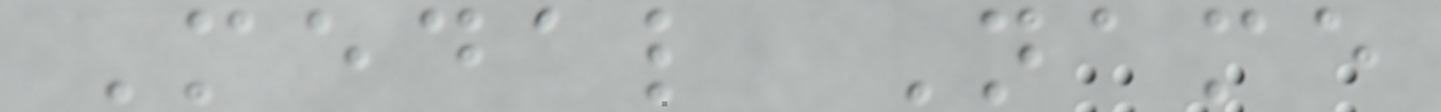Medal Name
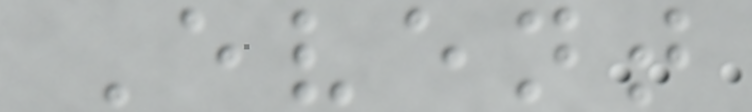Event
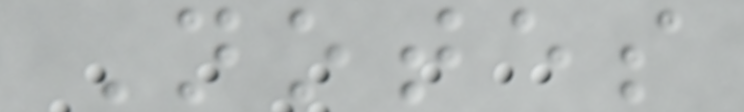Notes
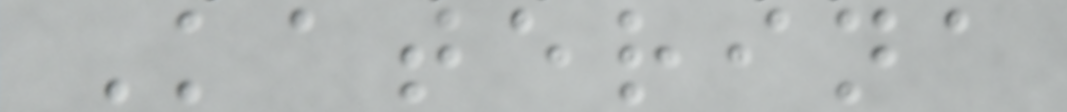Katerina
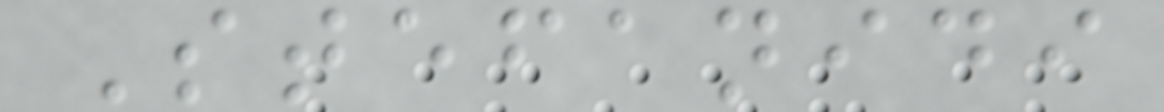Stefanidi
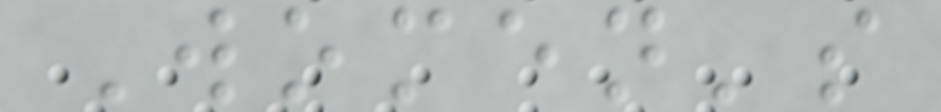Women's
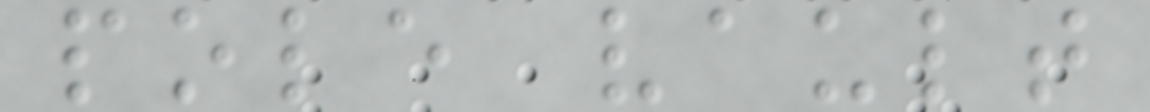pole vault
